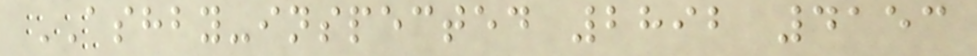ASHBY-inspected 2892 4153
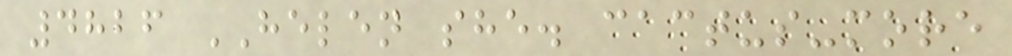4826 HELEN she. cactus-more
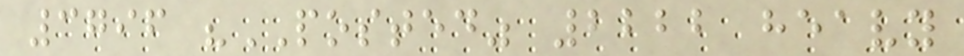3796 "POSTED" 2222 heavy
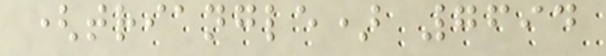(triangle) 7694
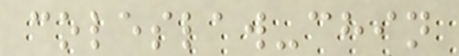coleslaw-chin
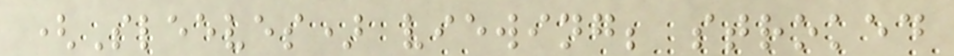(Sleeves) viewing; stroked
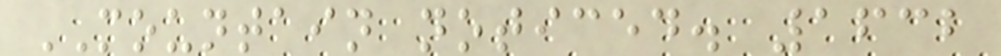MOUNTAIN noticed. 1632
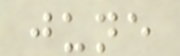june
